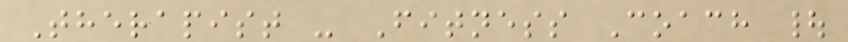Therapist - Fitness Coach |
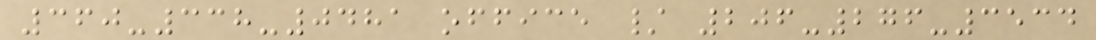360-338-0481 office / 206-276-3534
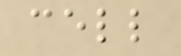cell
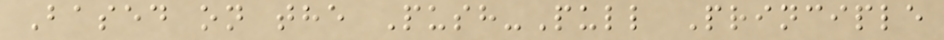Based on the Push-Pull Principle
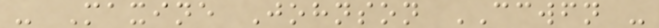- Maxine Johnson CCWFN -
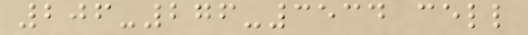206-276-3534 cell
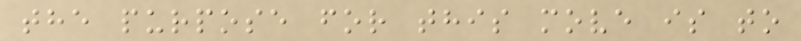the purpose for this move is to
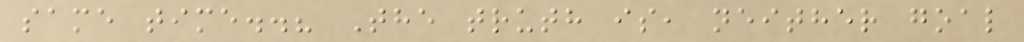same time..? The truth is, neither goal
